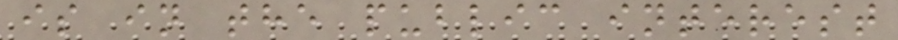is in the public interest
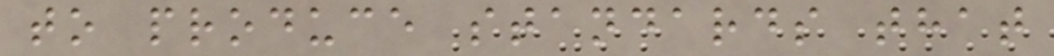to produce standards that
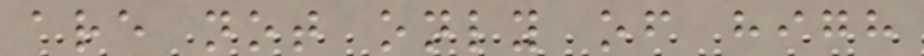are not only of high
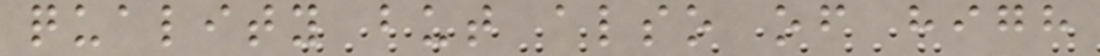quality but also of high
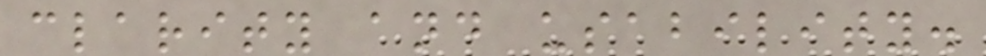clarity and usability.
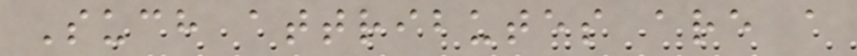Such attributes are a
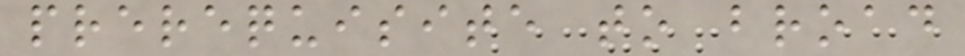prerequisite to broad
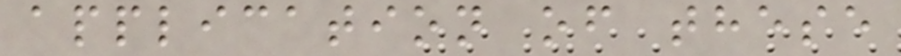application of these
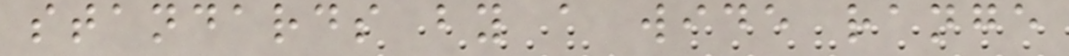standards by a wide range
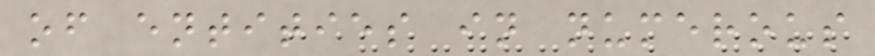of entities in numerous
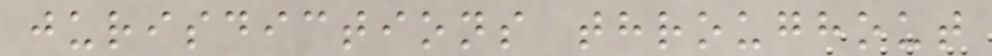jurisdictions throughout
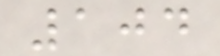104
